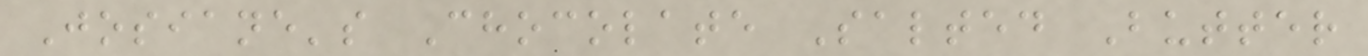Josiane's Chocolate Salted Butter
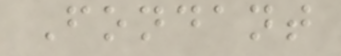Fondant
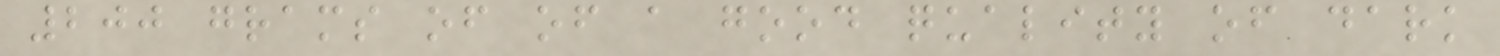200 grams of of a good quality of dark
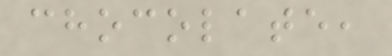chocolate,
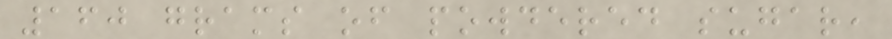160 grams of powdered sugar,
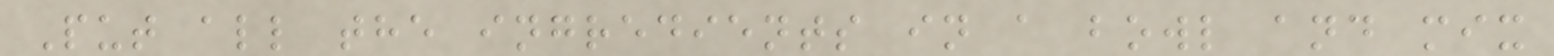Put all the ingredients in a bowl and mix
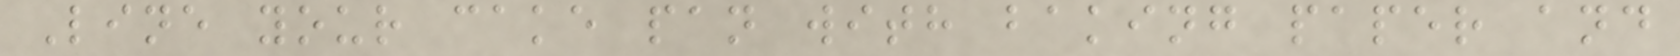Line your cake pan with baking paper and
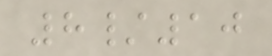8/10
